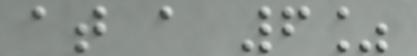at a 6%
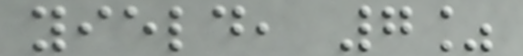yield, 7%
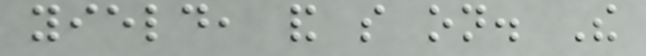yield, and so on. The
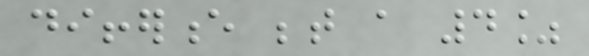difference between a 4%
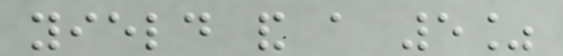yield and a 5%
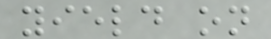yield on
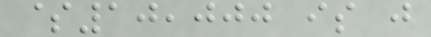$10,000 is just
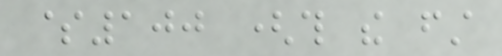$100 (this the first
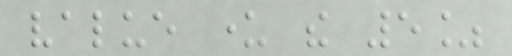value under the 5%
